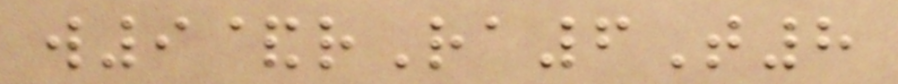w9&rRa6T8
